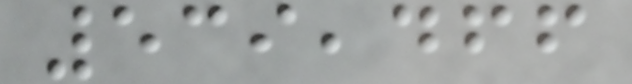539,466
